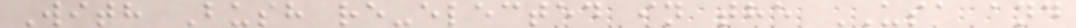With Bush re-elected in the USA and
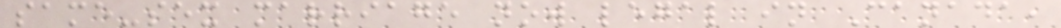same-sex marriage now legal in Canada,
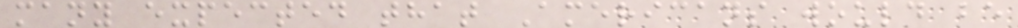many expected that Americans would be
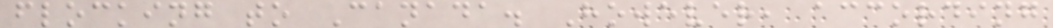flocking to Canada. However, according
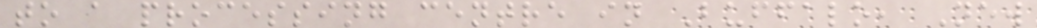to a processing centre in Buffalo, New
